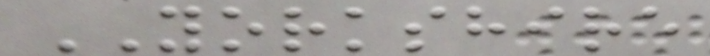YORKSHIRE
